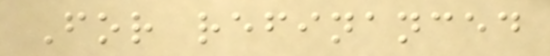For refinanced
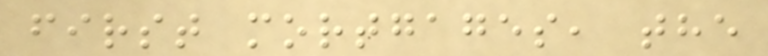first mortgages, the
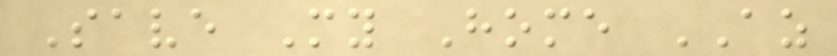Save My Home AZ
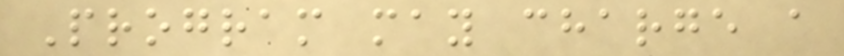Program may charge a
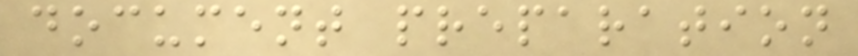document preparation
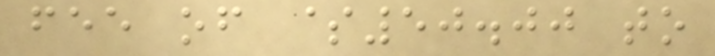fee of $50.00 to
